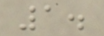1.
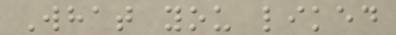What you liked
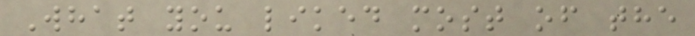What you liked most of the
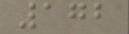172
